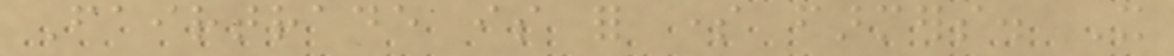Fairtrade is for some farmers. It
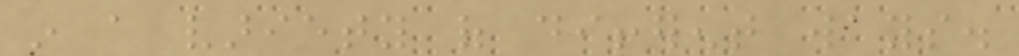in a variety of different ways.
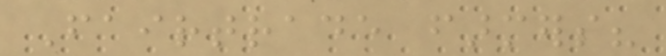Fairtrade farmers?
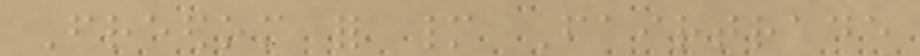Freedom for many Fairtrade
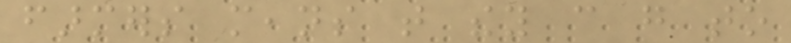farmers means that they can go to
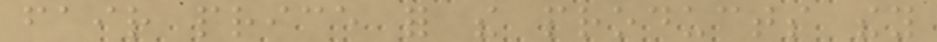fair price for the products they
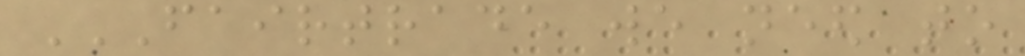FAIRTRADE WE NEED TO
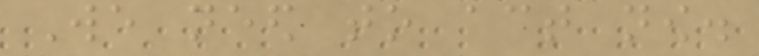We need to act now.
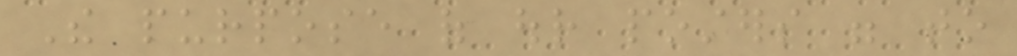The purpose of our posters were to
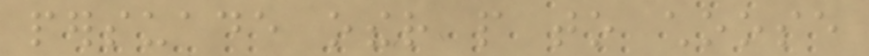persuade other people to choose
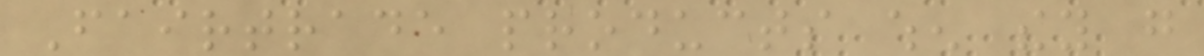Fairtrade products when they go
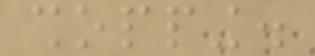shopping.
